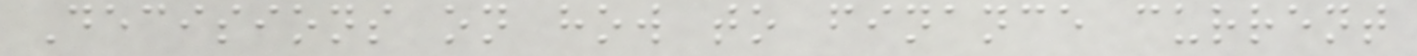Decisions on how to finance current
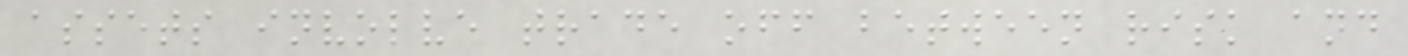assets involve trade off between risk and
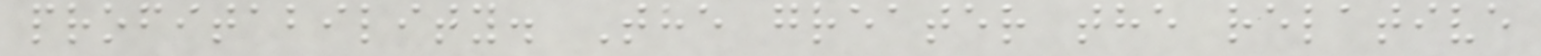profitability. The greater the relative
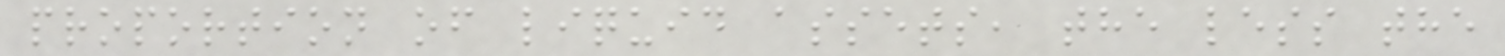proportion of liquid assets, the less the
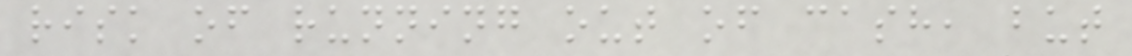risk of running out of cash, but
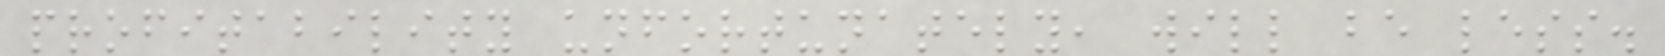profitability unfortunately, will be less.
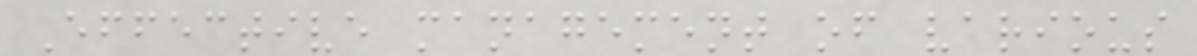Effective management of various
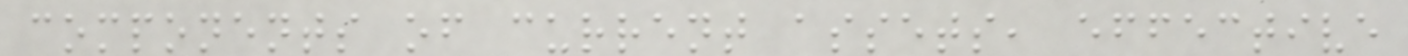components of current assets, effective
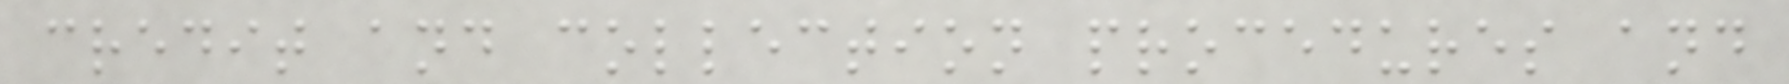credit and collection procedures and
